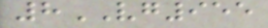8VG955
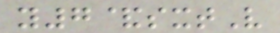y7&sxtV
